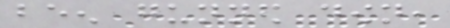been gunned down,
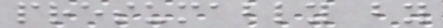presumably by
